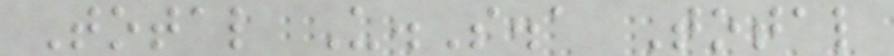Total U.S.a Total
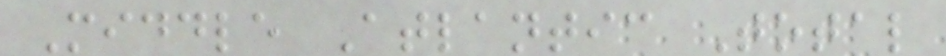Middle Atlantic Total
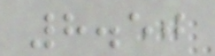8.50
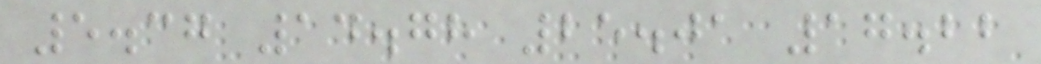5.37 14.78 25.01 17.22
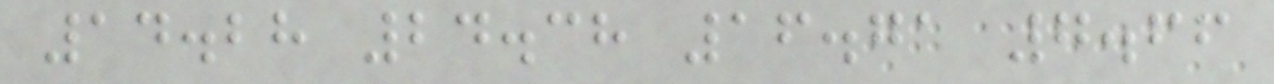14.28 24.38 16.71 7.66
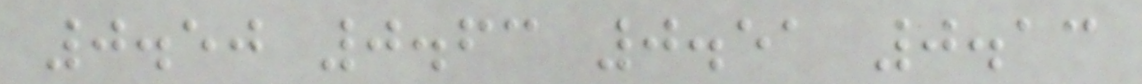0.50 0.63 0.51 0.13
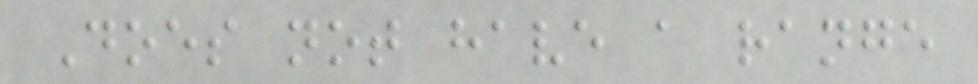Does not have a range
